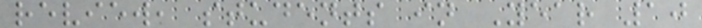review, students in Year 10
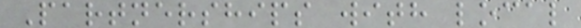Partnerships with local
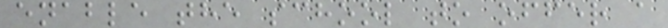enable the school to offer a
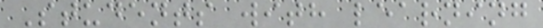Students with learning
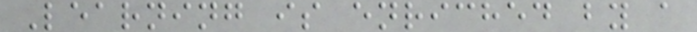Learning is enriched by a
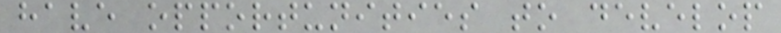have opportunities to develop
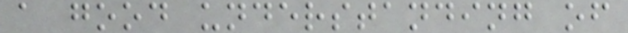a good understanding of
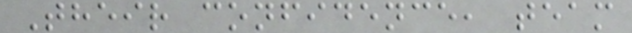Their confidence, team
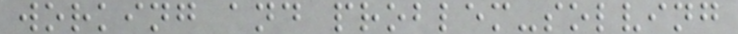working and problem-solving
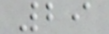29
